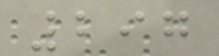297
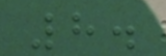8.
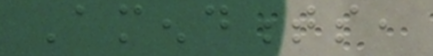Amendments,
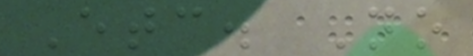Etc. No
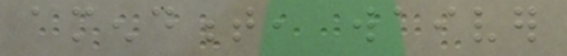amendment, waiver
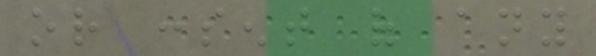or consent of any
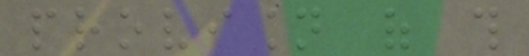provision of this
